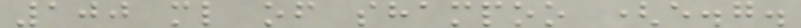100 ml of shampoo (e.g.
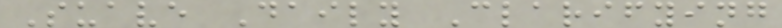Suave Daily Clarifying
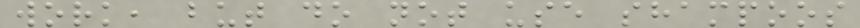work, but do not use shampoos
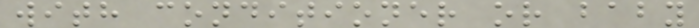with conditioner or baby
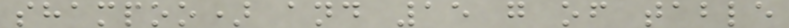shampoo) and 15 g of table
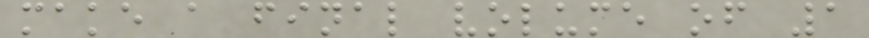make a final volume of 1
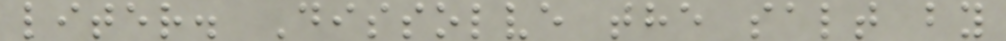liter. Dissolve the salt by
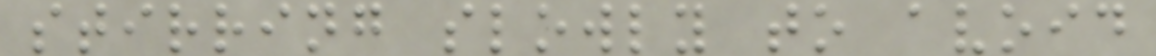stirring slowly to avoid
